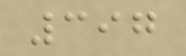397
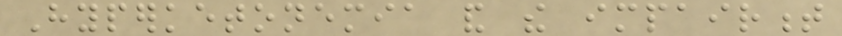Hyperketonemia and the impairment
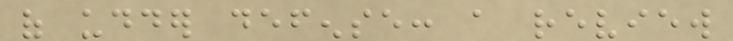of udder defense: a review
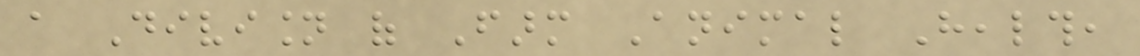a Division of Farm Animal Health,
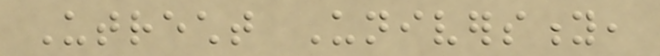Utrecht University,
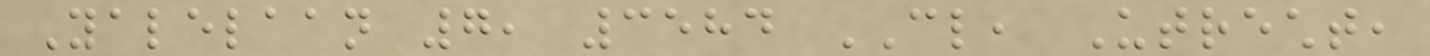Yalelaan 7, 3584 CL, Utrecht,
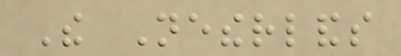The Netherlands
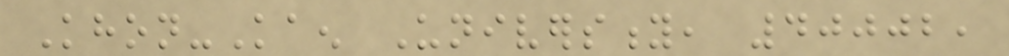Khon-Kaen University, 40002,
